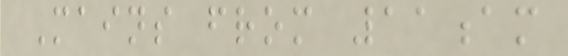Mains from 11am
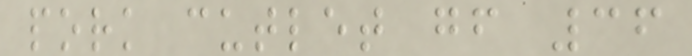pork cutlet gf 36
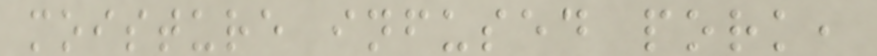moisture infused pork,
